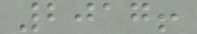2017!
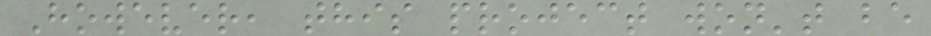However, this project won't be
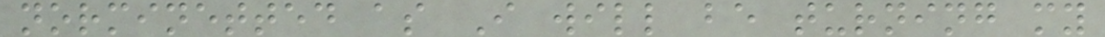norminetted as I will be turning my
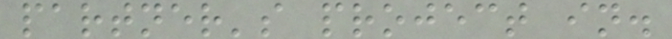partner's project in.
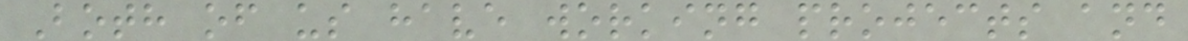Both of us have working projects and
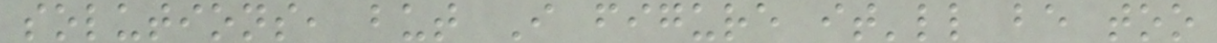solutions, but I figure it'll be too
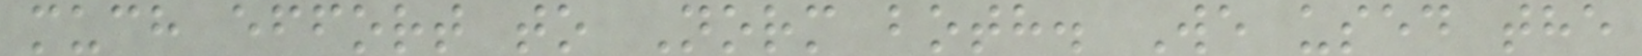much effort to Norm both. We used the
